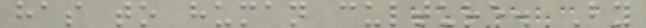has to human culture. By
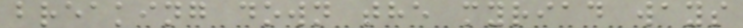breaking down the myriad ways
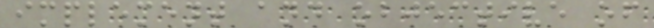implement and objective of
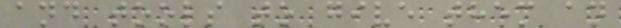and tools to give them an
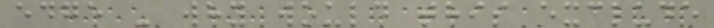edge - why would this exclude
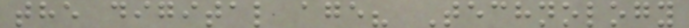the digital age? Technology
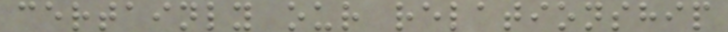certainly our relationship
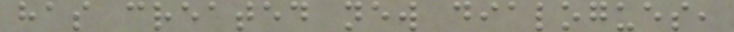has created new dialogues,
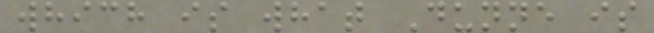which is what Dunne is
